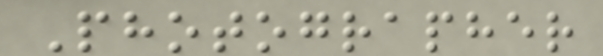Photographer
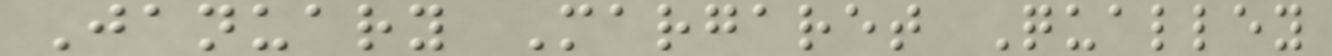January Margaret Qualley
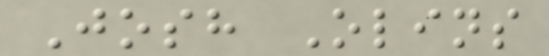Josh Olins
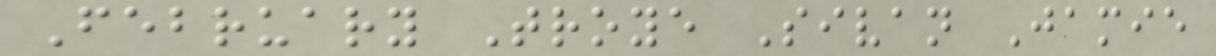February Troye Sivan Jamie
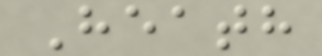Heath
